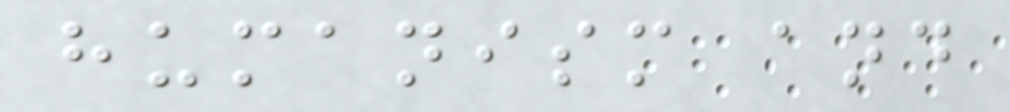humanism and
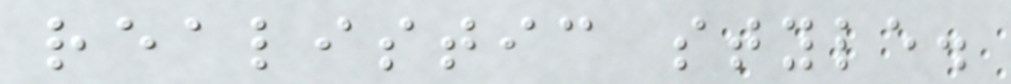realistic style.
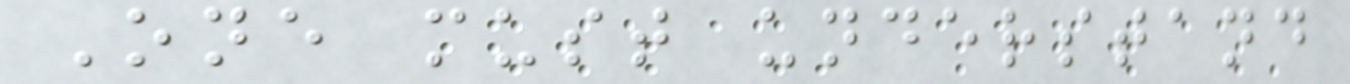One must understand
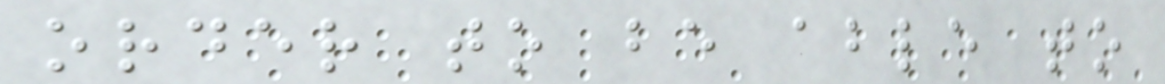order to be able to
